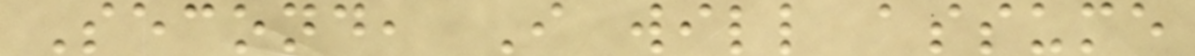Second, I will assume
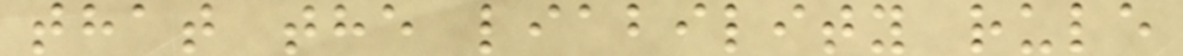that the liability rule
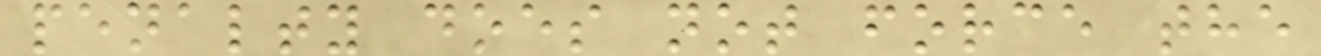penalty does not force the
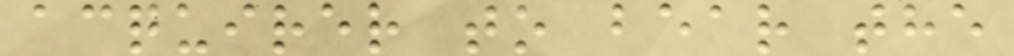acquirer to bear the
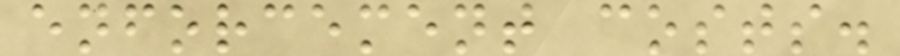enforcement costs.
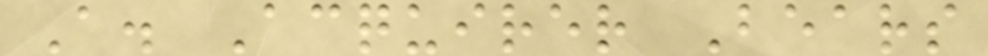A. Acquirer Bears
